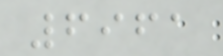6961
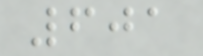601
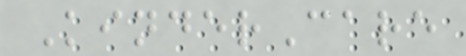KinderCare
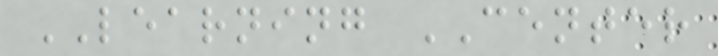LEARNING CENTER
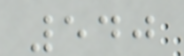540
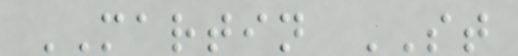MARTIN ST
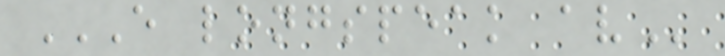E LONGSPEAK AV
